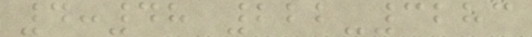4:48 222-3283
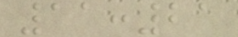11:21
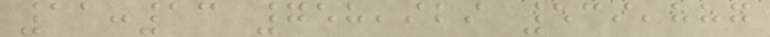11:13 758,929 539,887
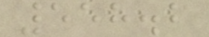558.2
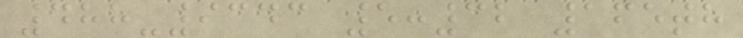488-9343 5:32 165th
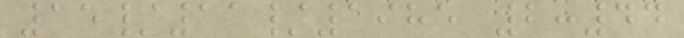15/11/1985 2:44
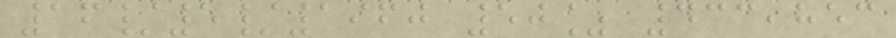16/5/1960 50% 433,853
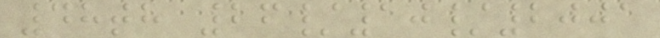48th 26/10/2001
